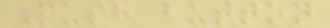Push button
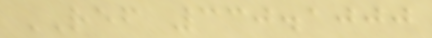REF 330.1000
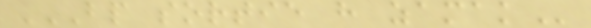BP SORTIE H ZAMAK
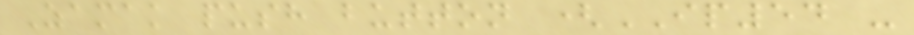Zamak push button (IP54 -
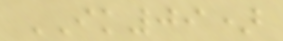IK09)
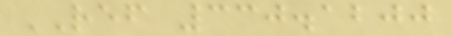REF 330.1200
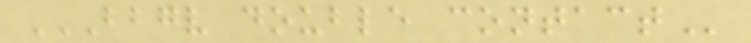BBGV DOUBLE CONTACT
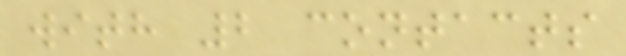with 2 contacts
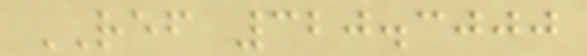REF 320.3000
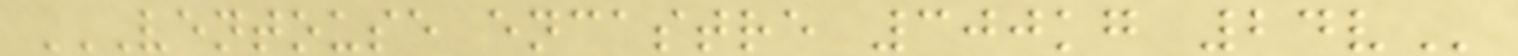VENTOUSE ENCASTRE 300KG 24V
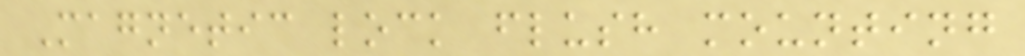Magnetic lock flush mounting
